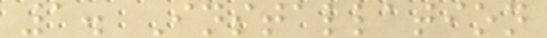1. Installation
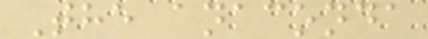The anaconda
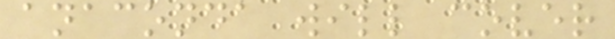anaconda will cover
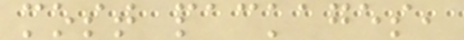most packages,
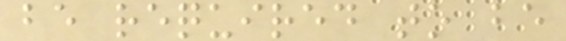be required to be
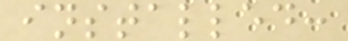installed:
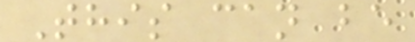This can be
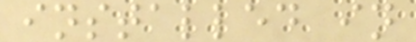installed in
